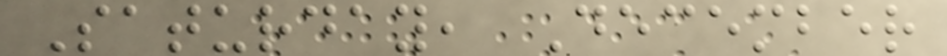Saturday, December
